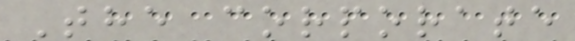The corporate
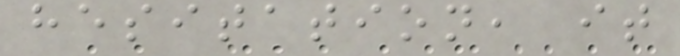hesitation, it
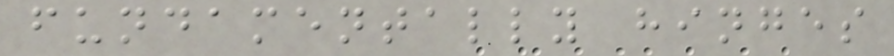fundamentally hinges
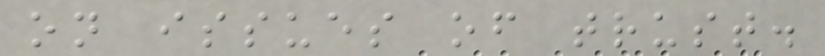on issues of trust.
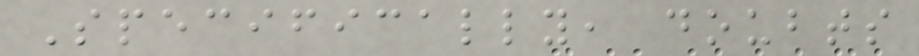Specifically, doubts
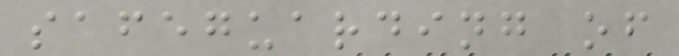safeguarding of
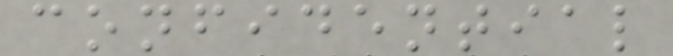confidential
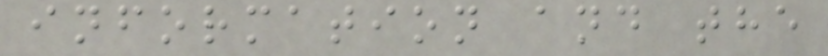information and the
